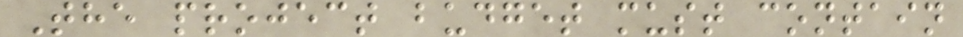The project budget must contain
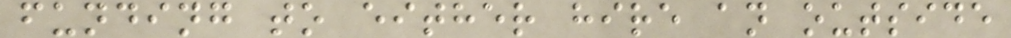funding to either hire an outside
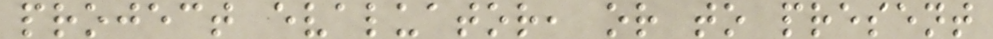project evaluator, or to present
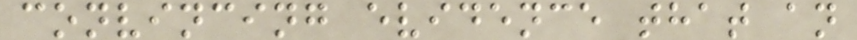convincing evidence that an
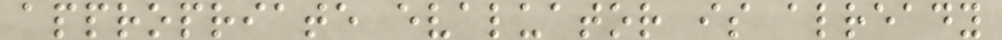appropriate evaluator is already
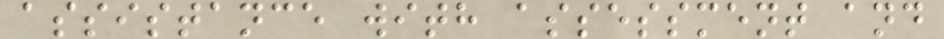assistance with assessment and
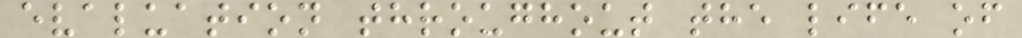evaluation throughout the life of
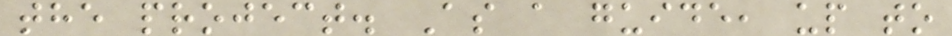the project. As a guide, up to
